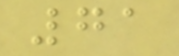71
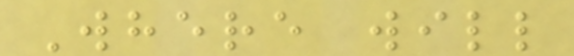Where will
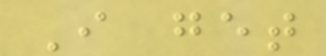I get
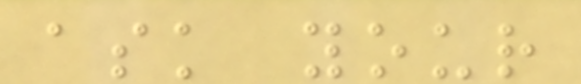ask your
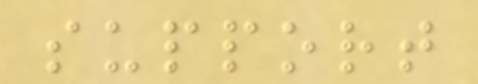support
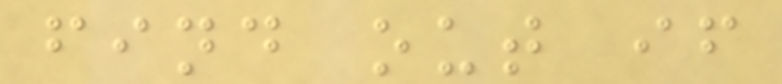find out if
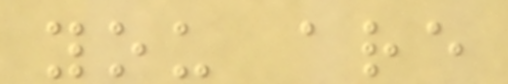you are
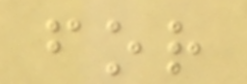for
